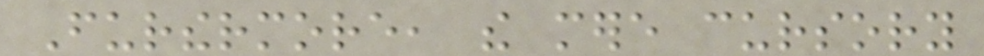Furthermore, the mere cursory
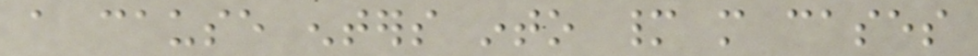a cause enters into many more cases
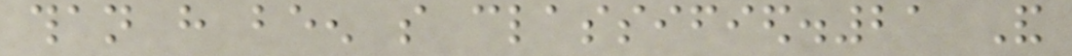than have been so classified.21 And
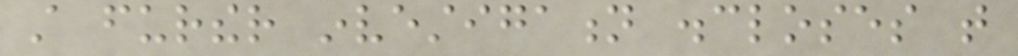still further investigation discloses that
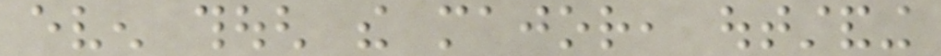even though the major, outstanding
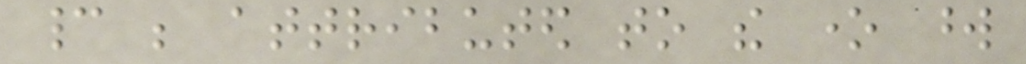cannot be attributed to the one word
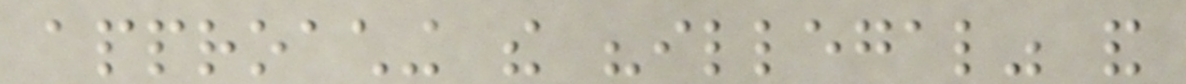approaching the "illegal" and
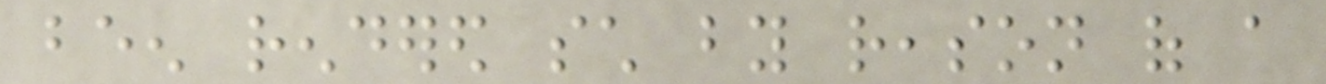been rendered such by reason of a
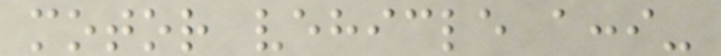motor vehicle acci-
